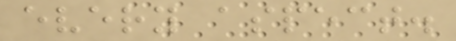every aspect.
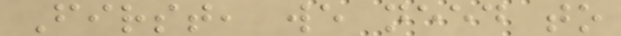First, we need to
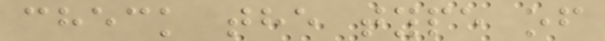check the type of
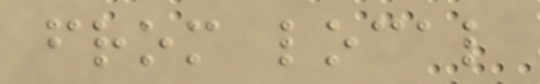from local
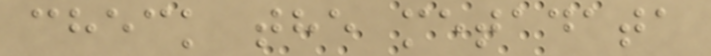check the metadata
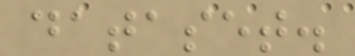dataset.
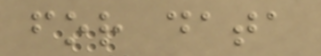for data
